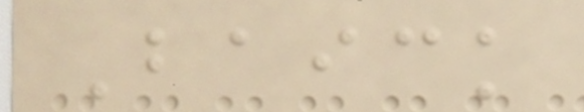Baick
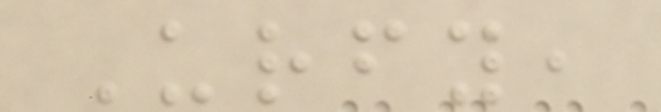Urfy,
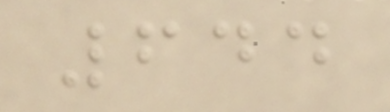644
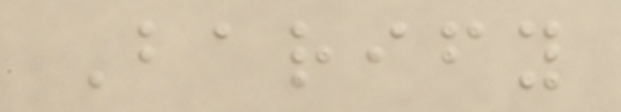Barify
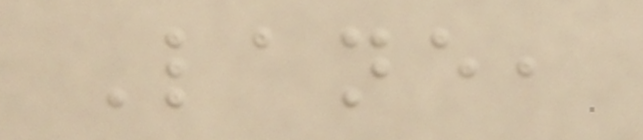Lane,
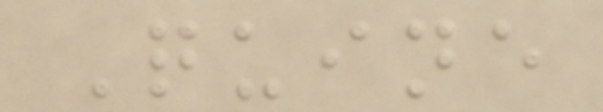Quine
